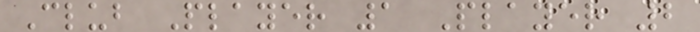Club Player 1 Player 2
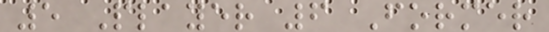5 Player 6 Former
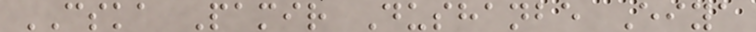CSKA Pamir Dushanbe Eiya
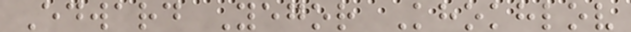Edward Yegor Khokhlov
